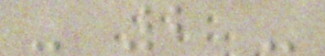- 2 -
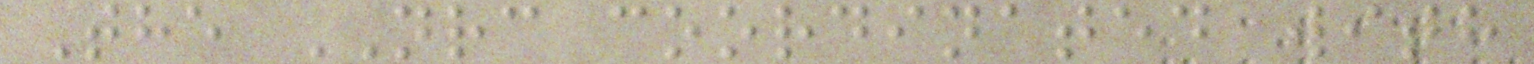The NRC coordinated with
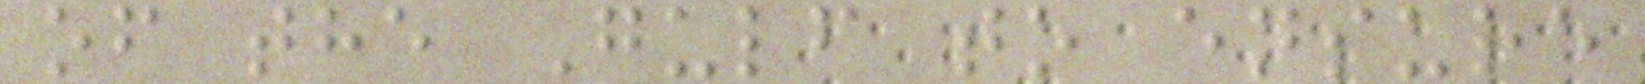of the Gulf to ensure
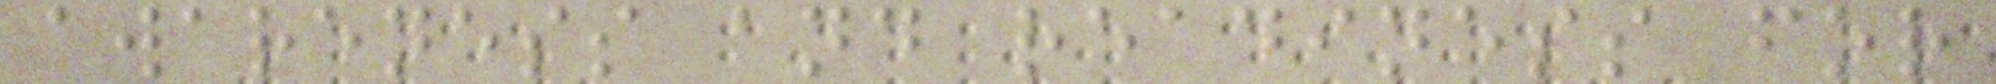awareness and readiness for
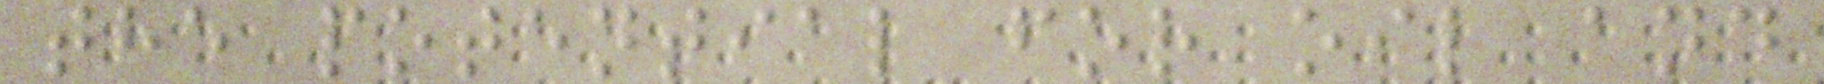the potential for oil and
